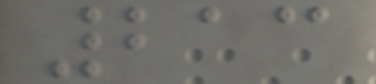213
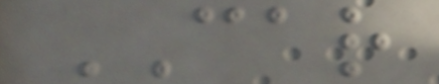CAR
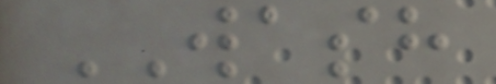WASH
